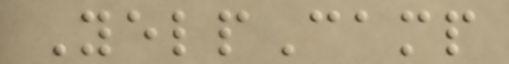YelpCamp
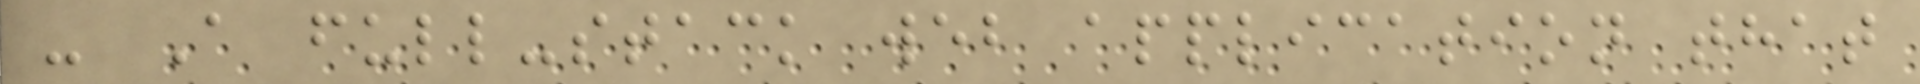- A full-stack web application that
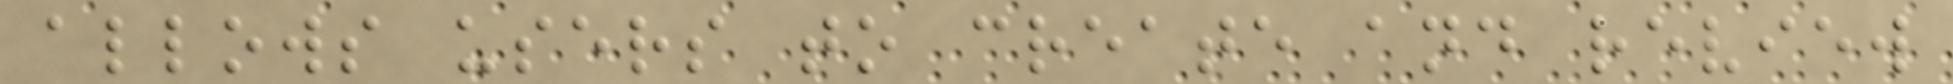allows users to create and review
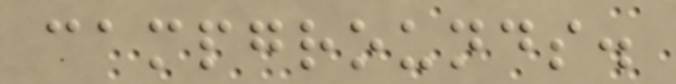campgrounds.
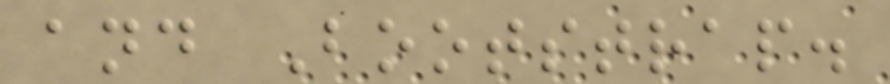and Bootstrap.
